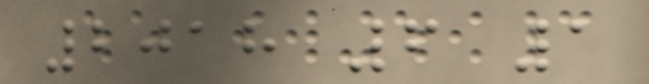2018 6 1
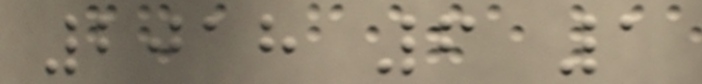2018 6 1
